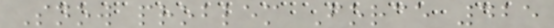Snow problem Force 425
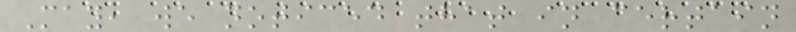May, we noticed that in certain
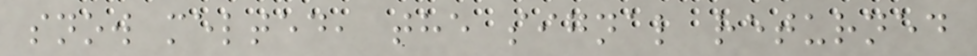snow melted, the signal returned
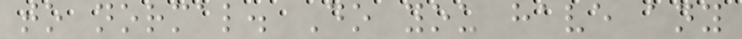to normal. Do you have any
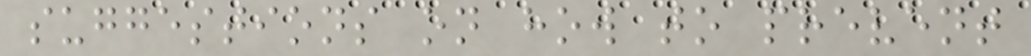suggestions on how to prevent
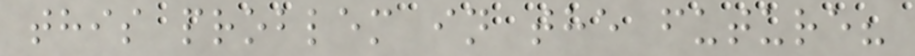this problem in the future?
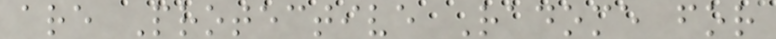are Protective Radome for
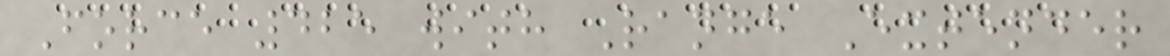Force 425 with Range Extender
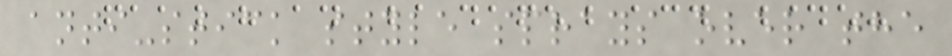anti-stick style sprays over the
